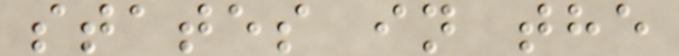states in the
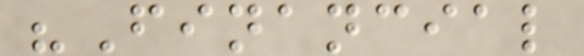"Financial
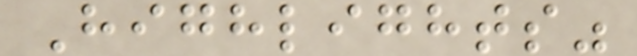Highlights"
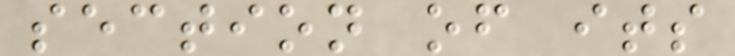section of its
